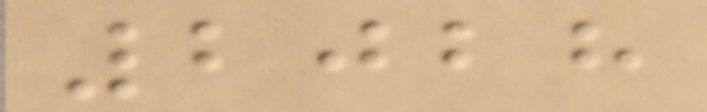2028
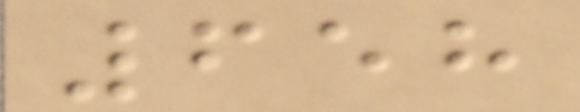658
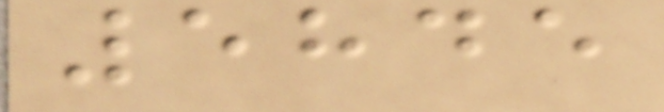5845
